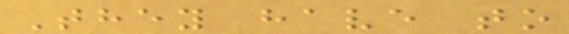They have to
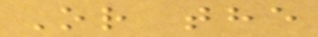Or the
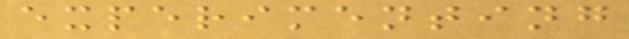experimenting
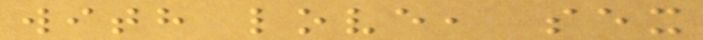with love, sex
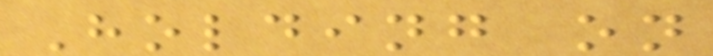Holding on
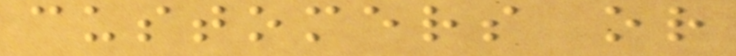customers or
